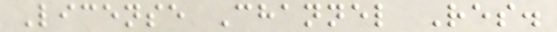License Channel Res.
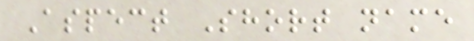Aspect Short name
